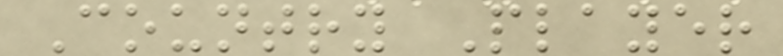Country Player
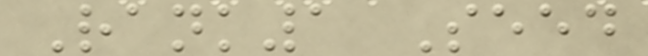Rank1 Seed
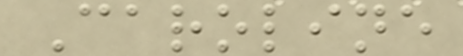Caroline
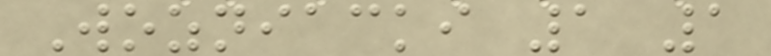Wozniacki 1 1
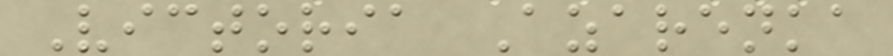Victoria Azarenka
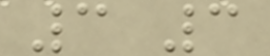3 3
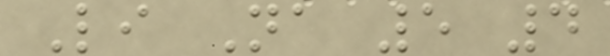Li Na 5 4
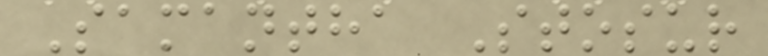Samantha Stosur
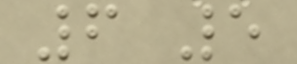6 5
